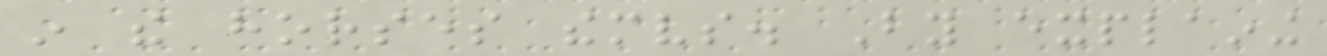in the horses themselves. By explaining
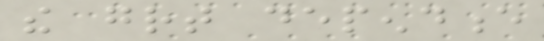the great dependence
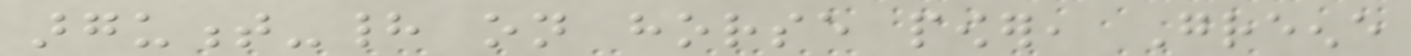argument-had on horse power, Greene
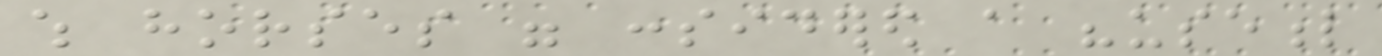which horses were considered a "useful
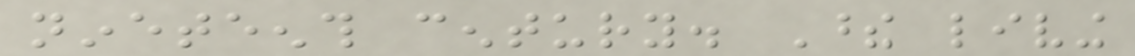nineteenth century. These living
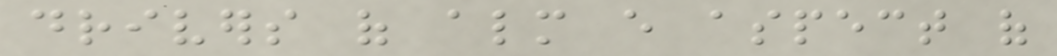drivers of almost every aspect of
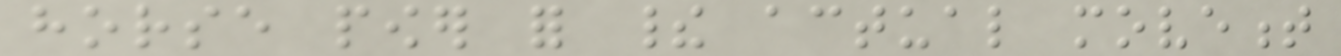horse power for their actual movement
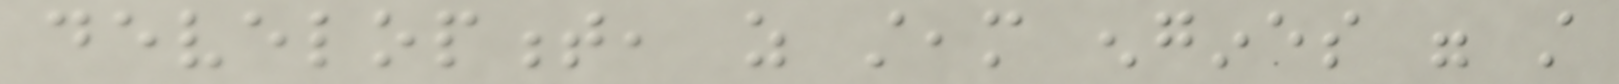development, as steam engines were still
